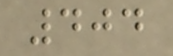404
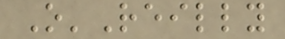O'Reilly
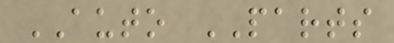AUTO PARTS
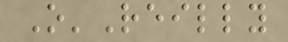O'Reilly
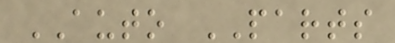AUTO PARTS
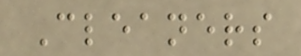Cleaners
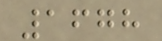1678
